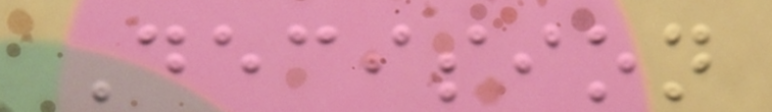Decision
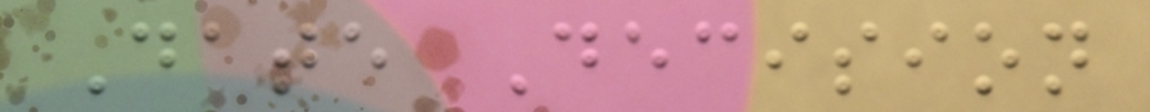Date Decision
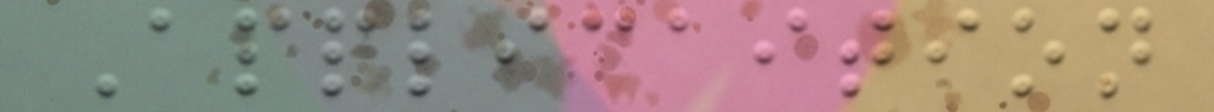Applicaition
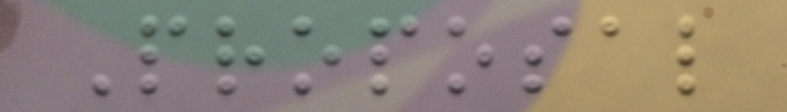Proposal
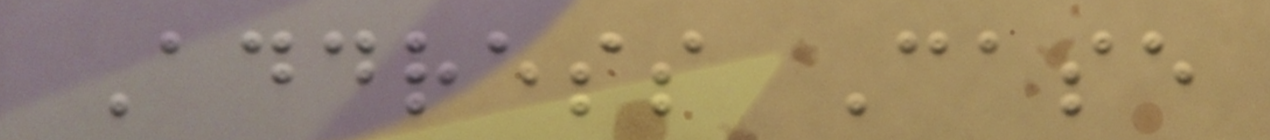Address Case
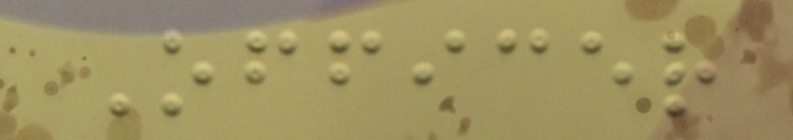Officer
